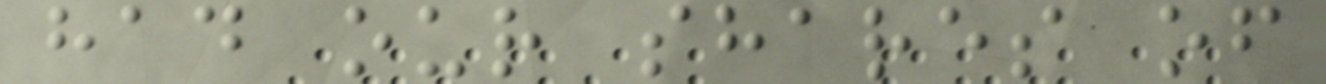had our shares of
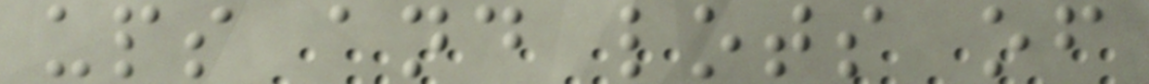ups and lots of
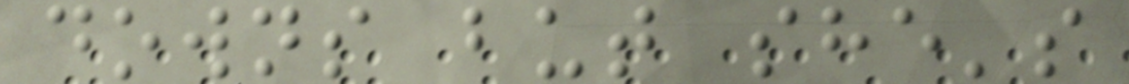downs but she's
